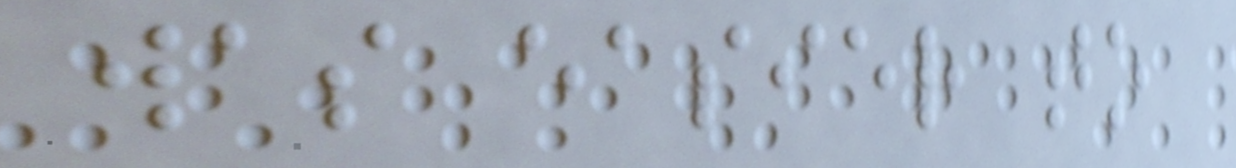was easier to
